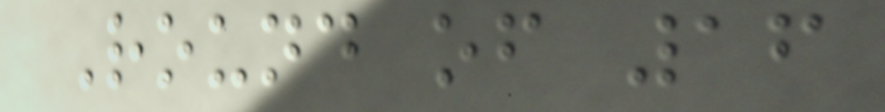Round of 16
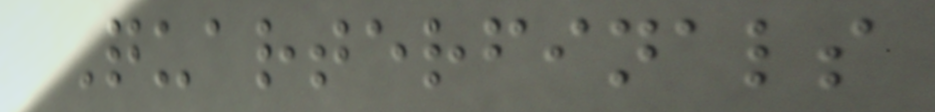Quarterfinals
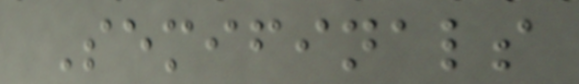Semifinals
